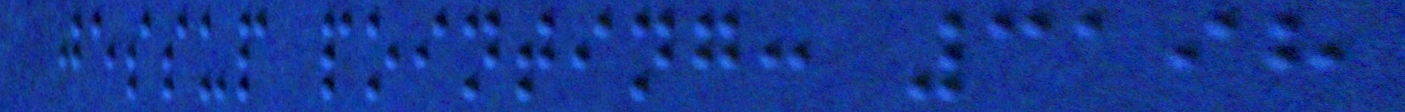jessup pointing: 3198
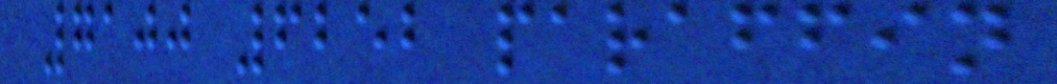7100 6252 paraffin
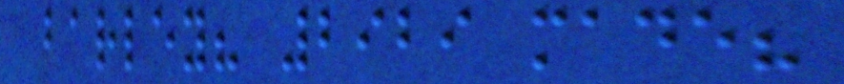barley? 2929 made?
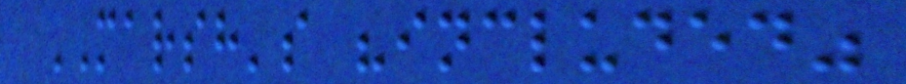MARSH's "included"
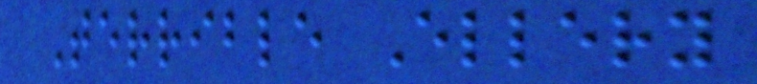Terrible Ellery
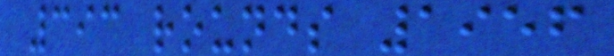393 rounds 1956
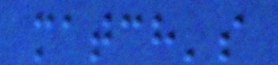match's
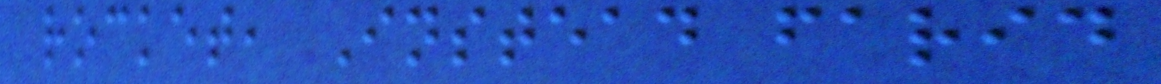rocket, Instead farid
